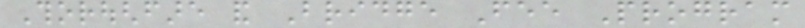Thoroughfare and Bridge Fee Program
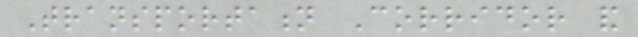Transportation Corridor and
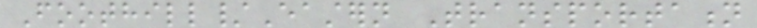Foothill/Eastern Transportation
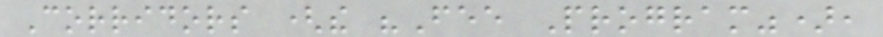Corridors (the "Fee Program"),
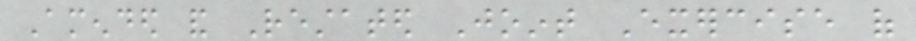Amended and Restated Joint Exercise of
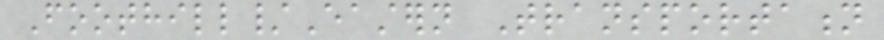Foothill/Eastern Transportation
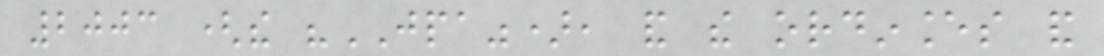2003 (the "JPA"), and the ordinances and
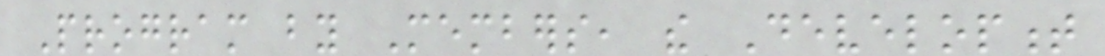Program by Members, the Development
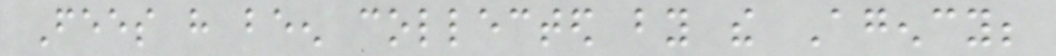Fees have been collected by the Agency;
